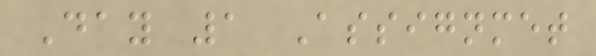Day 1 Assignmet
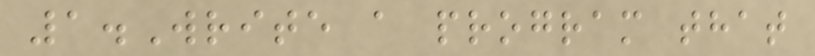1.Write a program that
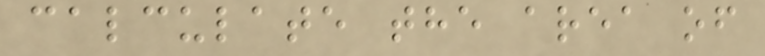calculate the area of
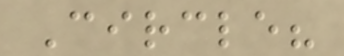Circle?
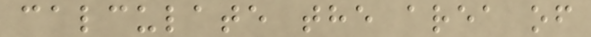calculate the area of
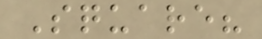Square?
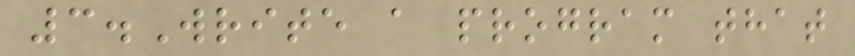3.Write a program that
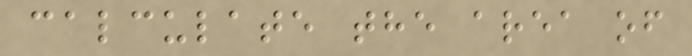calculate the area of
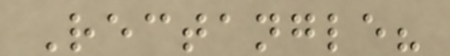Rectangle?
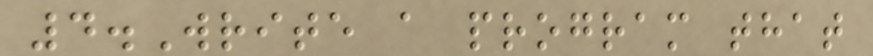4.Write a program that
